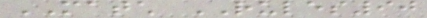MATCH RULES90
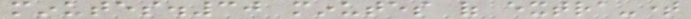minutes.30 minutes of extra-time
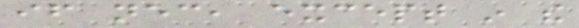if necessary, except in the
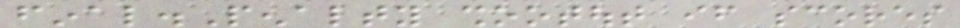final.Penalty shootout if scores
